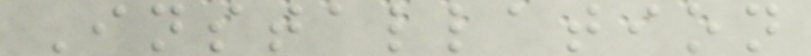Installation
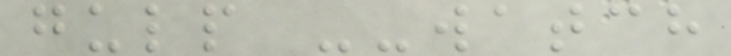gulp --watch
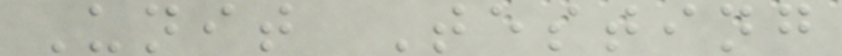Unit Testing
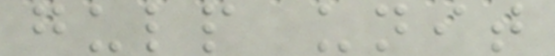gulp unit
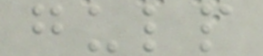gulp
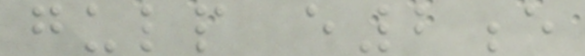gulp e2e
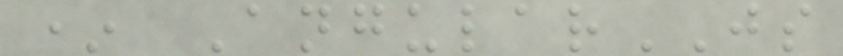* AngularJS
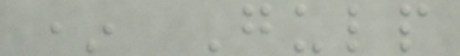* Gulp
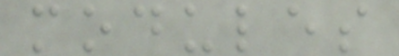modules
